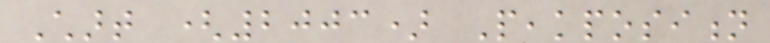Chart (2003) Peakposition
